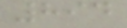894
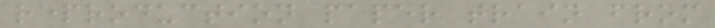reproduction paper train from
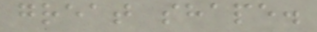great shape.
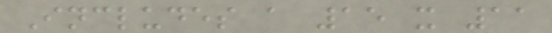Includes a 15 x 11
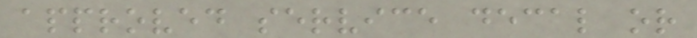approved service decal or
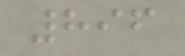896
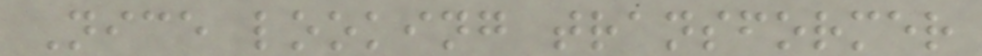Nice looking transformer
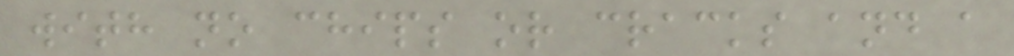with no chips or cracks and a
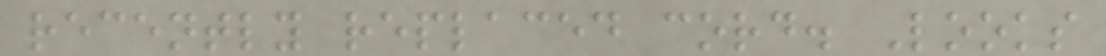recently replaced cord. Looks
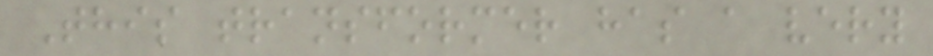This transformer has a very
